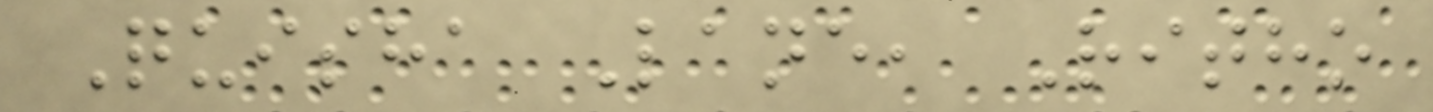Quisha Lane, Ritho
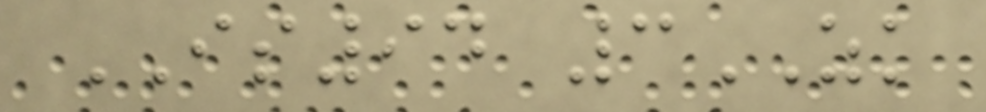IS94 3ZK
